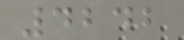4242
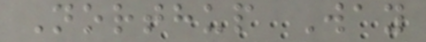Northup Way
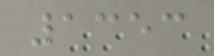1353
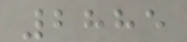2885
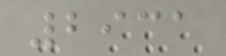2931
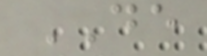DE
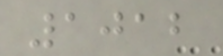1012
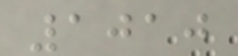1010
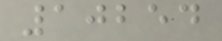10254
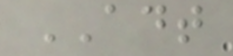ADT
